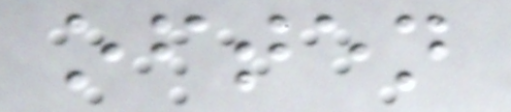often
